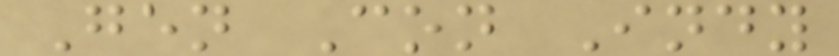Gen Con Indy
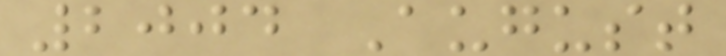2004 August
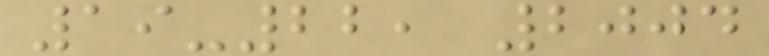19-22, 2004
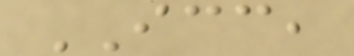ICC,
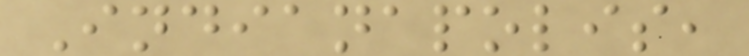Indianapolis,
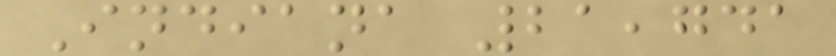Indiana 21,741
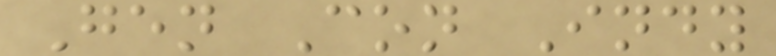Gen Con Indy
